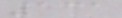131
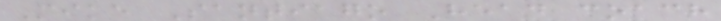Mike Santiago Head coach
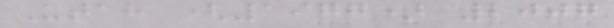Utah (1977) 2007
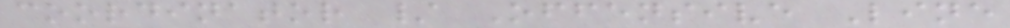coordinator / Offensive Line
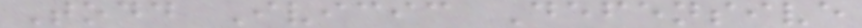Todd Ivicic Defensive
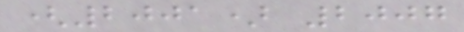(2001) 2007
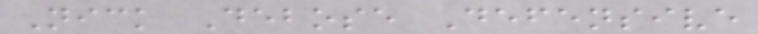Nick Debose Defensive
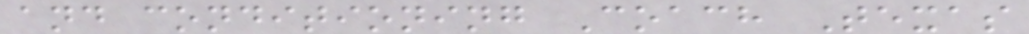and conditioning Coach Texas
